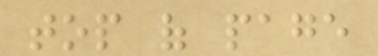top of page
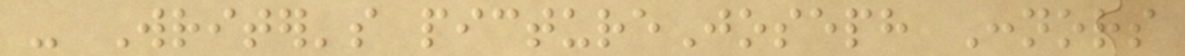- Writer's pictureJoseph Connors
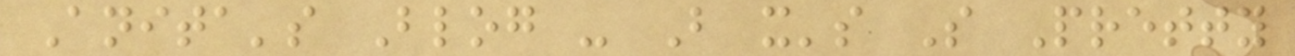Anita's Blog - But it's So Pretty
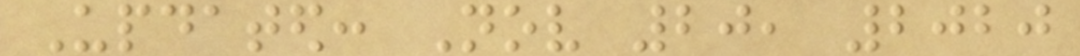Updated: Nov 20, 2020
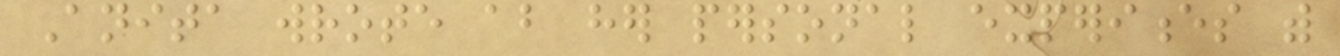Anita wrote about her personal experiences with
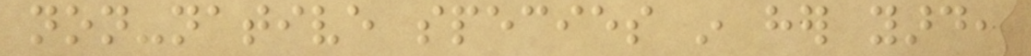non-native species in her yard,
